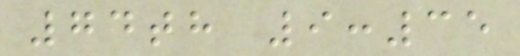74th 9:35
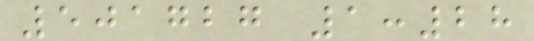501727 1:28
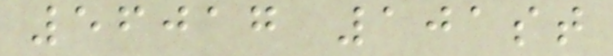56017 101st
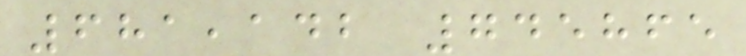681,142 745865
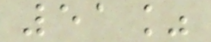51%
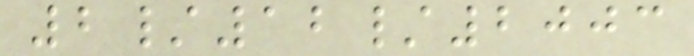2/12/2003
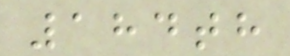184th
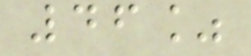46%
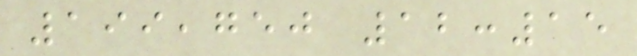199,750 12:15
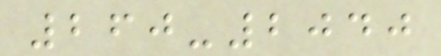260-2040
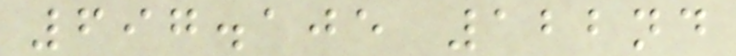697.105 122nd
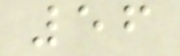56
